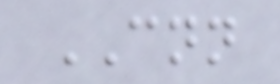CNN
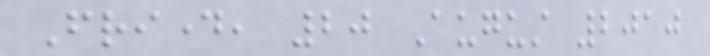Friday, 20 August 2010
